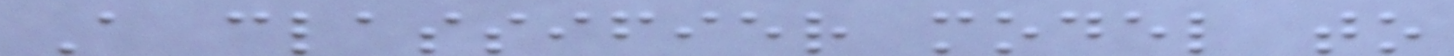A classifier model to
